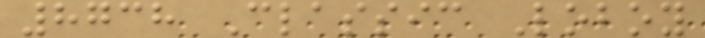8738 Classic Loboy
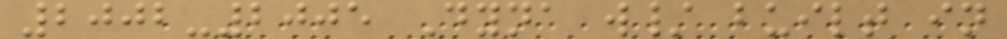2002-2005 Dyna w/ built in
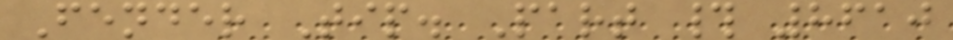Fender Tip. Part # 8610
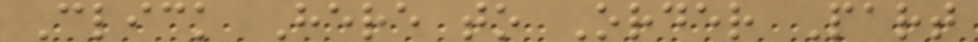Click Here to Order Part
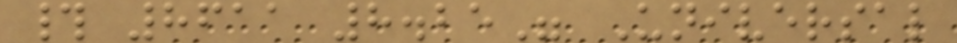# 8611 8.25" Universal
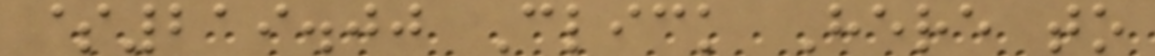$219.00 Click Here to
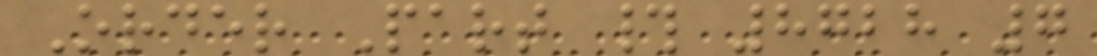Order Part # 8728 7
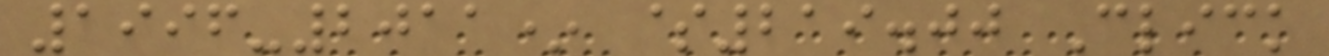1996-2011* $219.00 Click
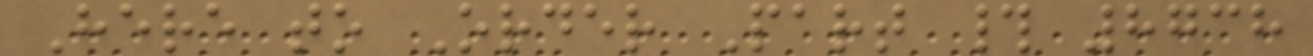Here to Order Part # 8738
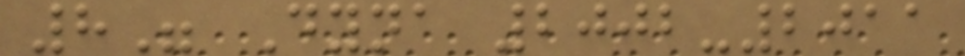8" Dyna 2002-2011
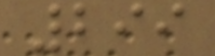299
